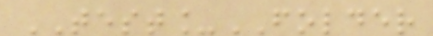TEST_FOLDER
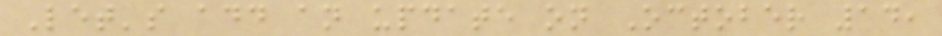Let's add an update on October 14,
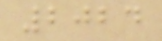2024
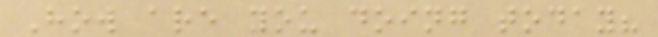How are you doing today?
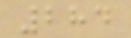284
